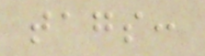tags:
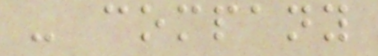- company
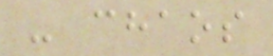- chaos
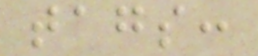tags:
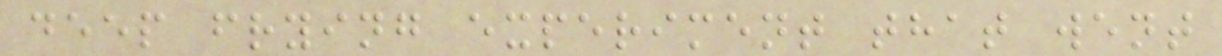deep frying experiment that went
